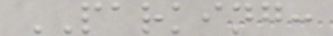PARKING:
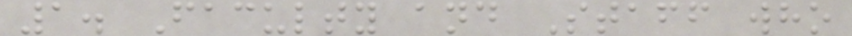1. Faculty and Staff who
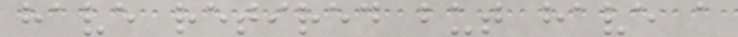have retired but have a
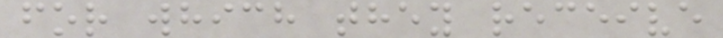for which they receive
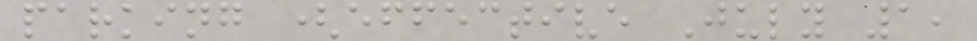parking (effective July 1,
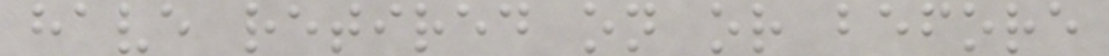have retired on or before
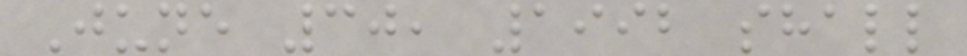June 30, 1992 shall
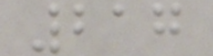217
